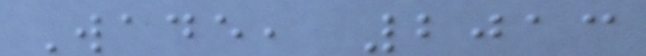Wade, 2013
